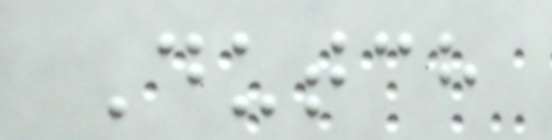Dutch
